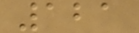121
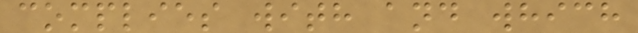complies with and which
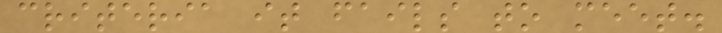criteria it fails to meet.
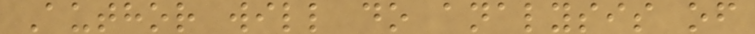Author will do analysis of
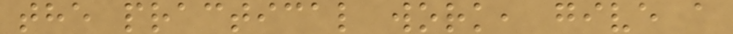the practical work, give a
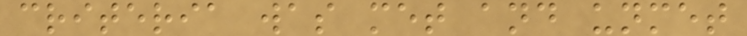criteria was met and unmet
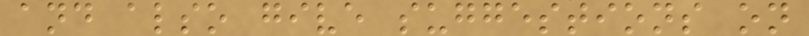and also give suggestions on
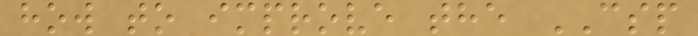how to improve the CSP
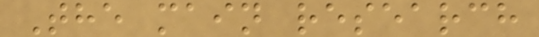The main research
